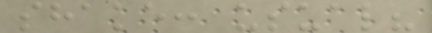shake: usual?
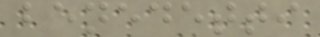benedetti
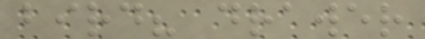bird? drawer
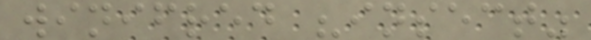winifred "insect"
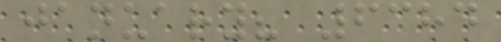january? 6384
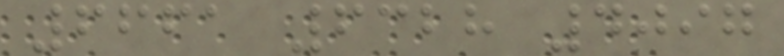6661 6328 4097
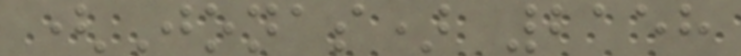(Jonas) 2158
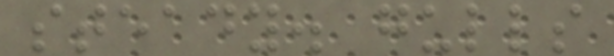steady. gulls
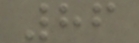86
